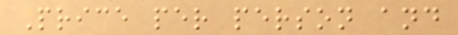Price per person and
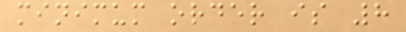minimum order is 8
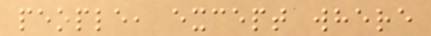people, except where
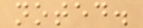noted.
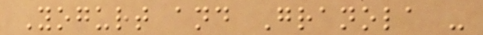Yogurt and Granola -
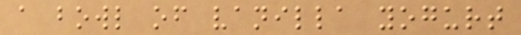a bowl of vanilla yogurt
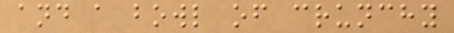and a bowl of crunchy
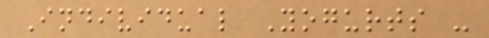Individual Yogurts -
